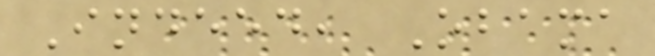Indeed, Obama
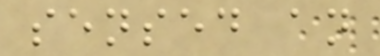sensed an
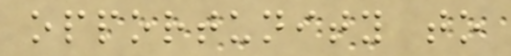opportunity to
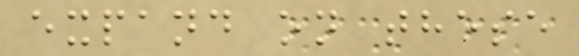expand on these
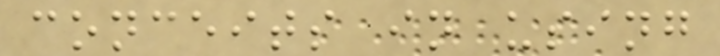conceits in using
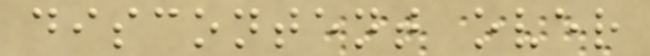discontent over
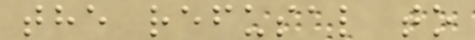the refusal to
